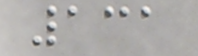131
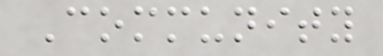Community
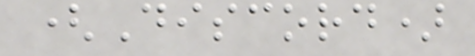(Discord)
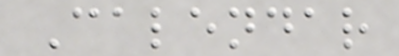Calendar
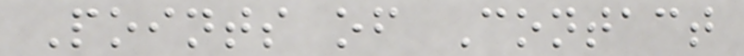Points of Contact
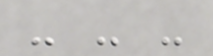- - -
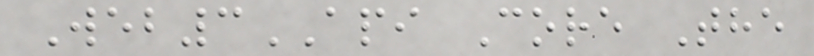Web3API Core The
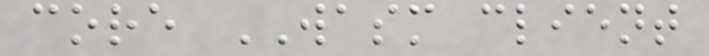core WASM client
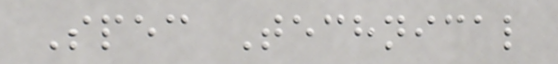Spec Technical
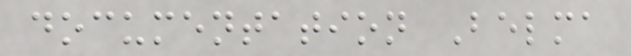documentation Belma
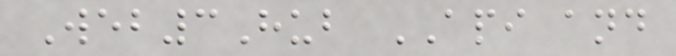Web3Hub API and
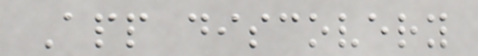App discovery
